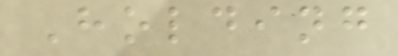Holding
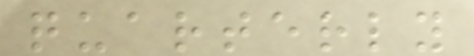quarterly
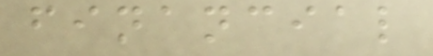financial
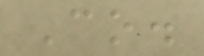Co.
